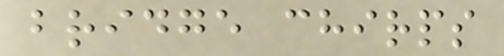bridge chirps
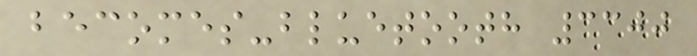becomes-bluetooth 3300
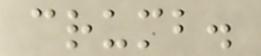crumb.
